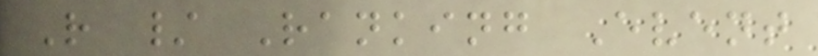R / Ranking Event
